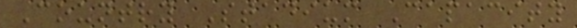Country Stadium Capacity
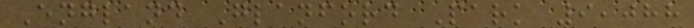England Glanford Park 9,088
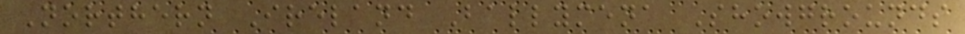Northern Ireland Ballymena Showgrounds
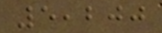5,200
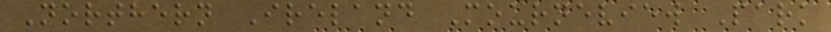Northern Ireland Mourneview Park
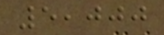5,000
